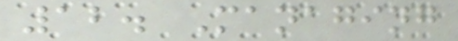12. Managing
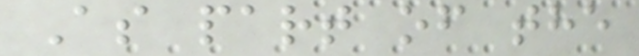As part of the
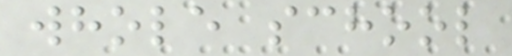whole school
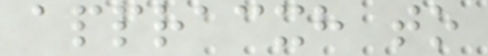appracxh to
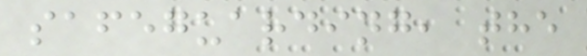safeguarding, the
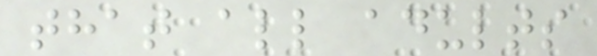that all adults
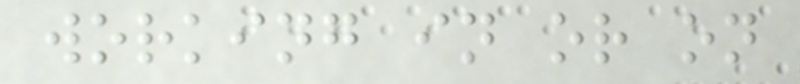working in or on
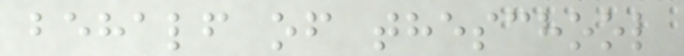behalf of theschool
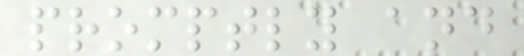promptly and
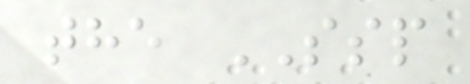the SSP
